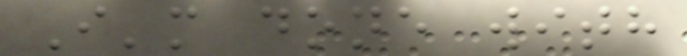I'm done with
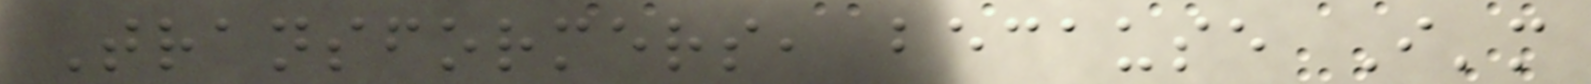Transformers, because I'm
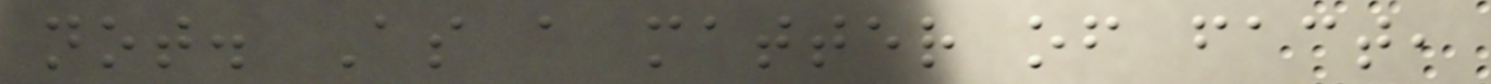not. As a matter of fact,
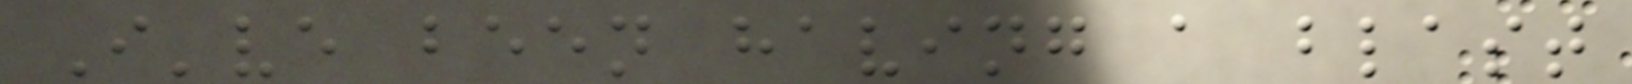I've been having a blast
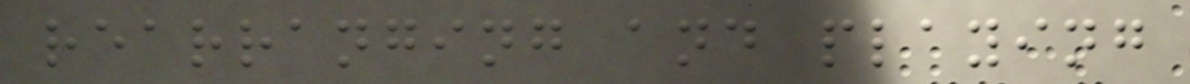rearranging and playing
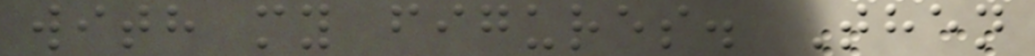with my figures. Then
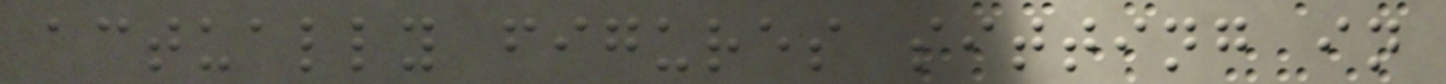actually figures sitting in
